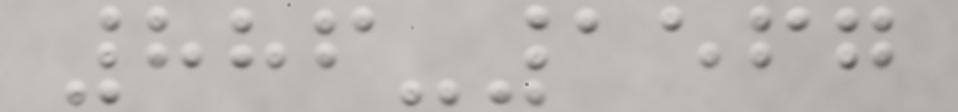886-1567
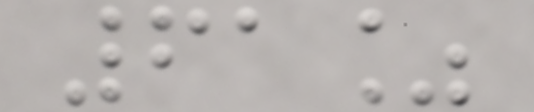61%
